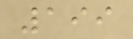199
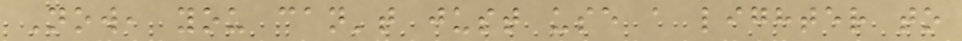Now, you can't just use a lighter to
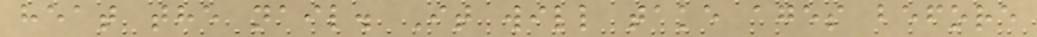heat the nail. It will take ages before
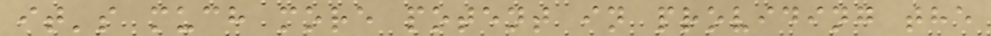it's much more potent in providing the
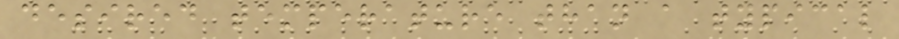desired temperature than a typical
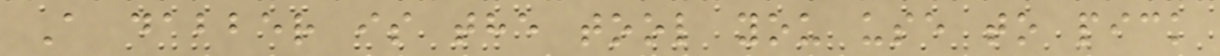A dabber is the tool you use to pick
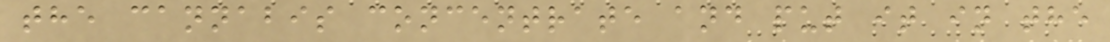the cannabis concentrate and put it in the
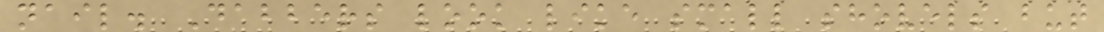nail. Dabbers look like small shovels but
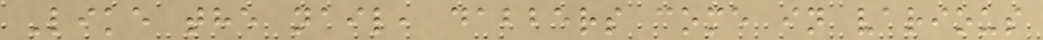Like the nail, dabbers come in various
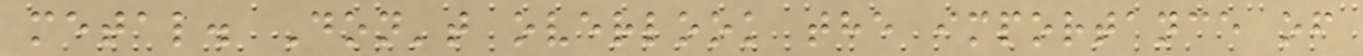metal. Don't overlook the importance of
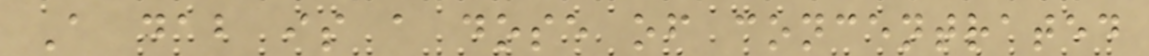A dab is a dose of concentrated
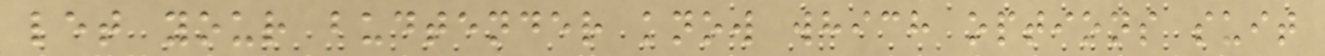let your budtender know which options suit
